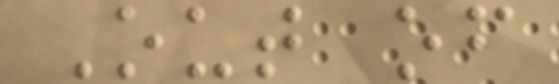Out of
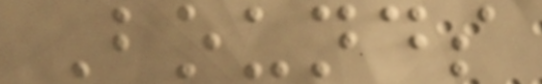Bounds
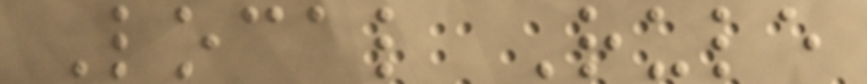Local Rule
